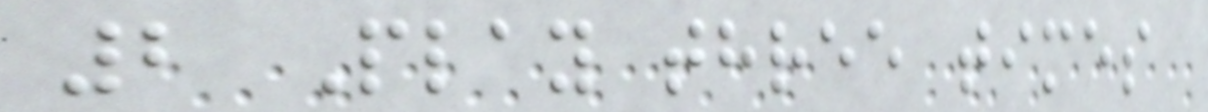2 Play three times
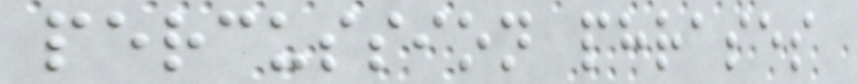percussion phrases
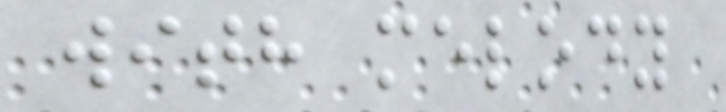with melody
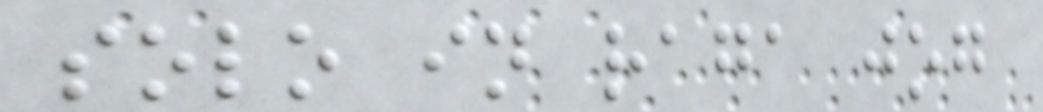solo in raga jog
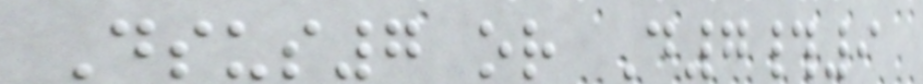Dsus7 or D7#9
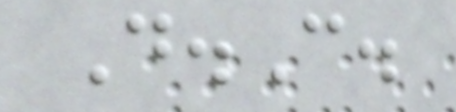D.C.
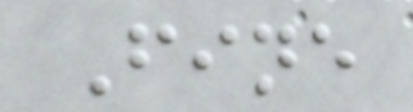Fine
